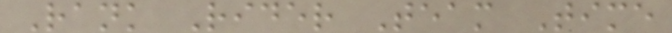Rank Rider Team Time
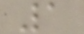1
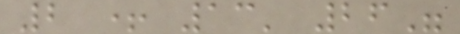2 + 13' 26"
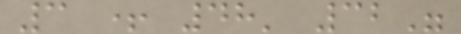3 + 48' 32"
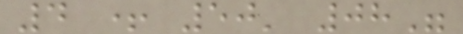4 + 50' 08"
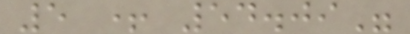5 + 54.09"
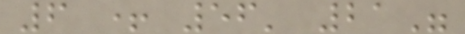6 + 56' 21"
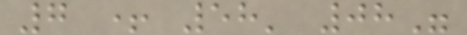7 + 58' 08"
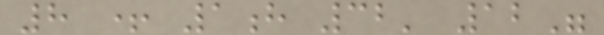8 + 1h 32' 12"
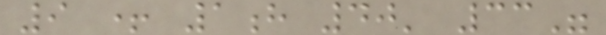9 + 1h 40' 33"
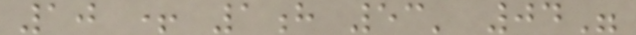10 + 1h 53' 04"
